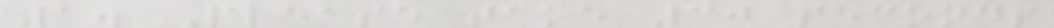1. Please take 30 seconds
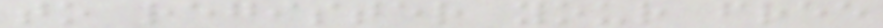to register your free
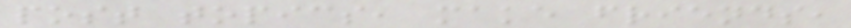post topics, make friends,
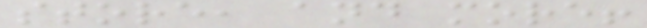store, and more!
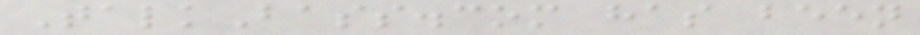TalkBass.com has been
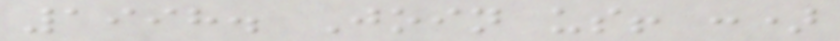1998. Join us! :)
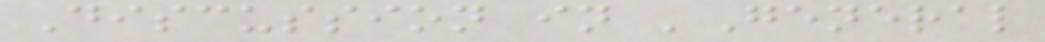Discussion in 'General
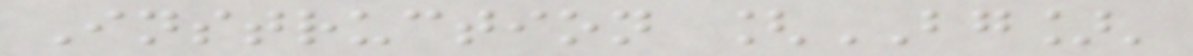Instruction [BG]'
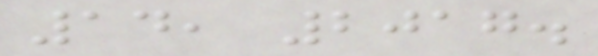14, 2017.
